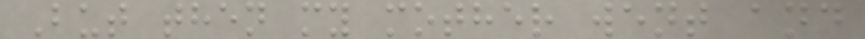But then my mother went and
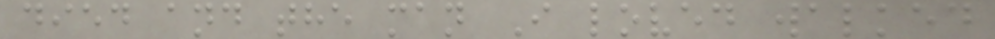died and the man I loved walked
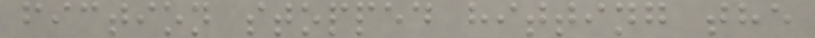fiction stopped hitting the
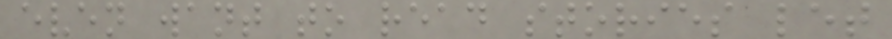even want to read stories let
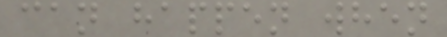can happen when
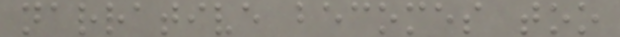narrative becomes too
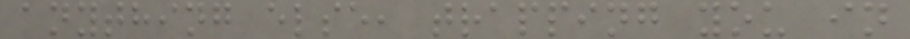anything else, trapping you in
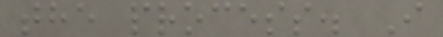the process. I
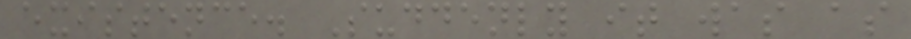existence. Suddenly it was as
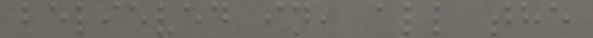believed in, all the
